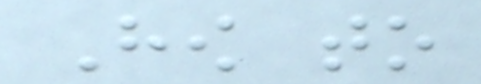How to
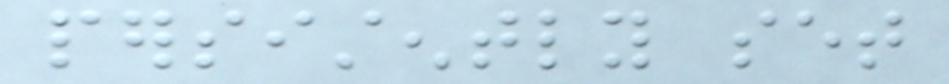persistently set
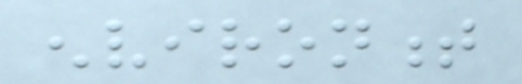environment
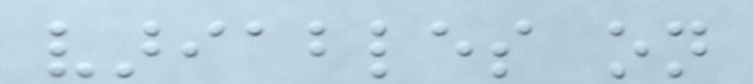variables on
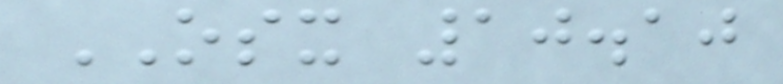OSX 10.10
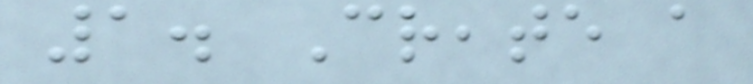1. Create a
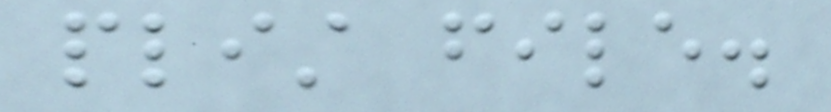plist file.
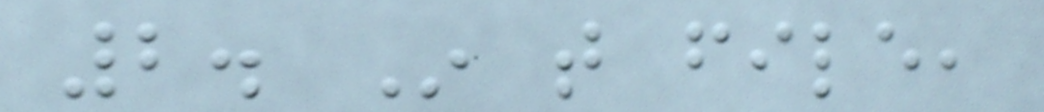2. In that file,
